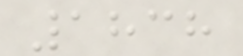1838
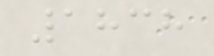1838
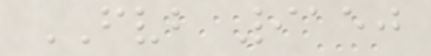FVB 9150
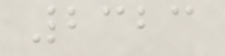2323
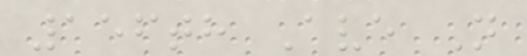156th Ave N
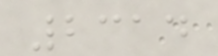2314
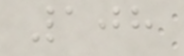108
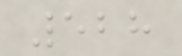528
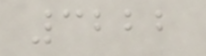3222
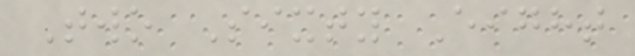Two Sixty Eight
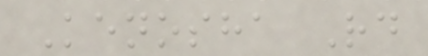Kenosha Rd
